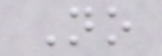No
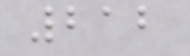212
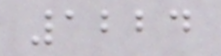1224
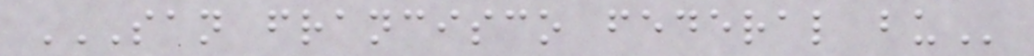SAN FRANCISCO FEDERAL BU
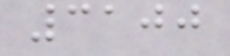3100
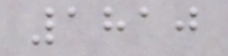1810
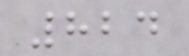824
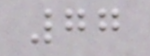77
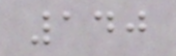140
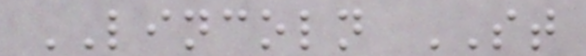LINCOLN ST
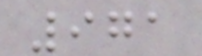971
